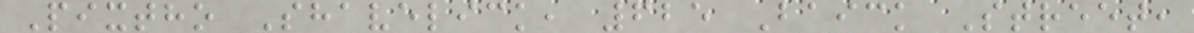Pixtho Shavelick, 625 Baick Street,
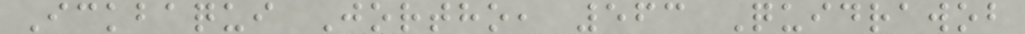Ickbaqui Jortho, 563 Quidrawob
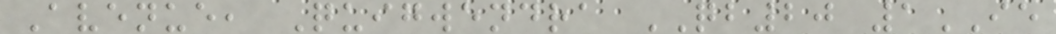Avenue, Quigwendra QB20 1IE
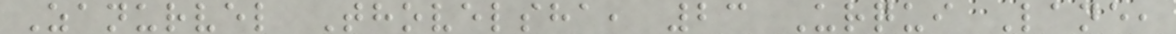Zanurvel Thovelsha, 23 Urqui Lane,
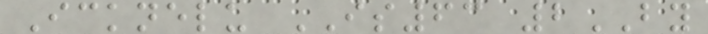Icknelu IS63 2BY
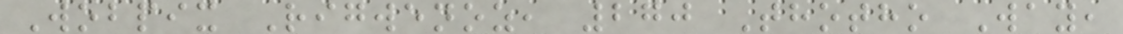Wobpix Rigwenoz, 270 Thotho Way,
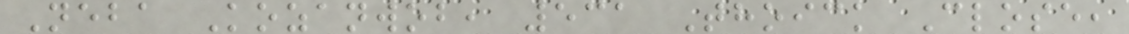Neba Kozanwob, 531 Thoick Close,
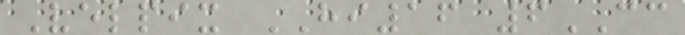Velpix HI16 6CC
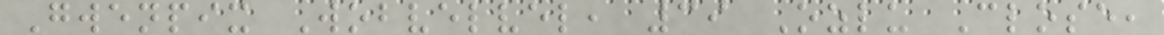Gwenpix Wobvelvel, 39 Ozlu Close,
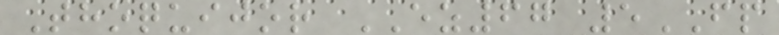Thoquijor EZ67 5FP
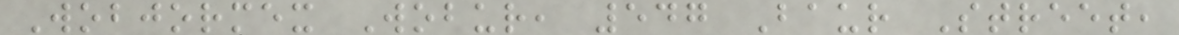Wobjormex Wobur, 547 Baur Street,
